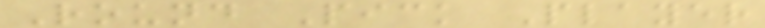Round Pick Player
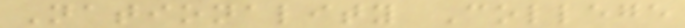Nationality College
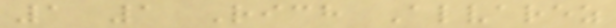1 1 Rich Alvarez
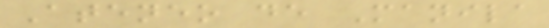Ateneo de Manila
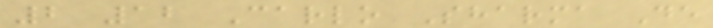2 12 Carlo Sharma De
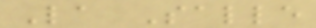La Salle
